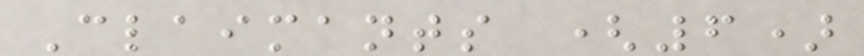Claimants (6)
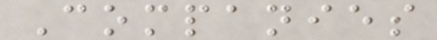Companies
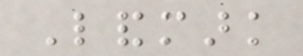Landmark
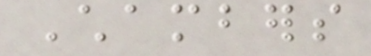Chambers
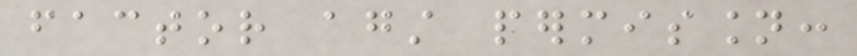factor against permission:
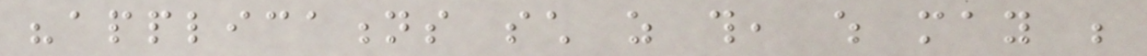"applications such as this, which may be
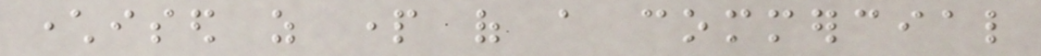characterised as part of a commercial
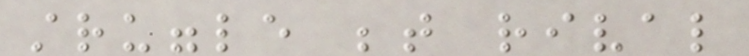struggle between rival
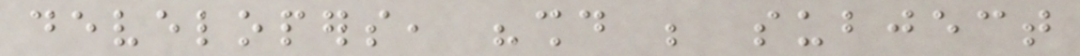developers, "should be subject
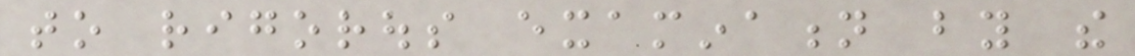to rigorous examination by the
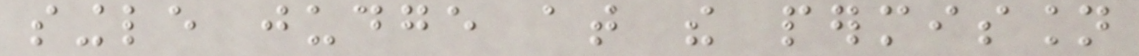single judge at the permission
